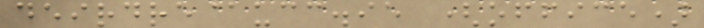deirdre@ucc.ie (office)
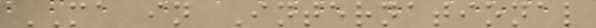MA in International
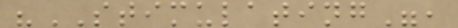"STIMULATING",
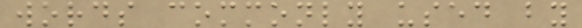words commonly used by
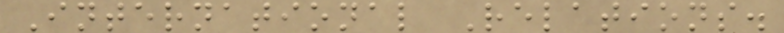International Relations.
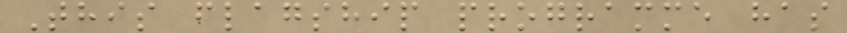This flagship programme has
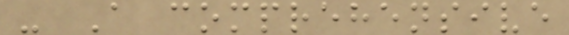- A comprehensive
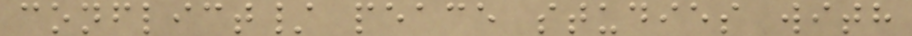conflict/ peace studies with
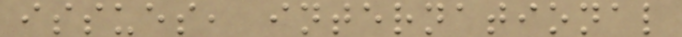issues, international
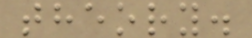theory.
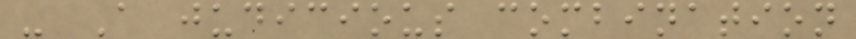- A judicious combination
